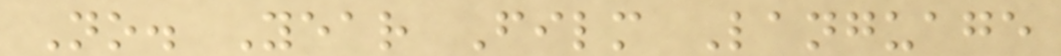No. Year Film Language
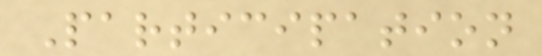Participation
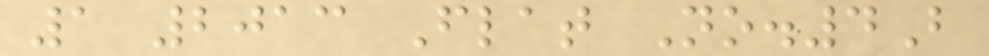1 2013 Flat No.4B
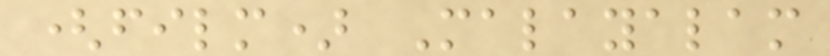(film) Malayalam
